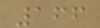166
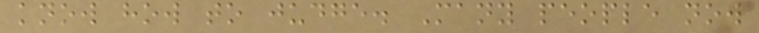know how to judge. Many people now
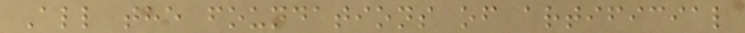All the foundations of artificial
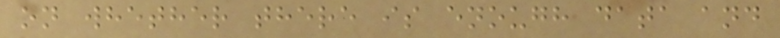on whether there is enough data and
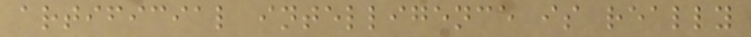artificial intelligence is really
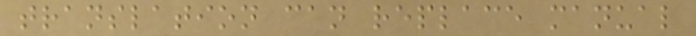translation can replace manual
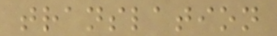translation
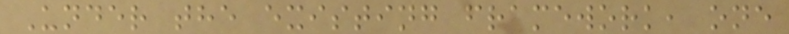Under the existing framework, one
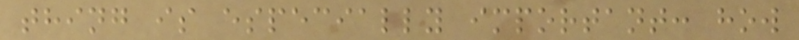thing is especially important: how
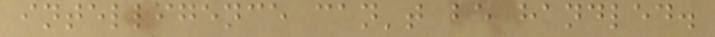intelligence can't be handled.
